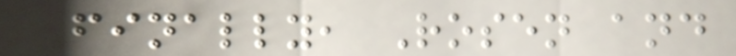Finally, Rosen and
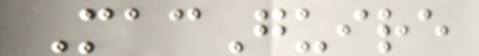MacGuire
